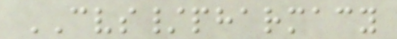CVS/pharmacy
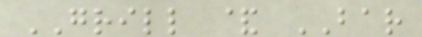GRILL & BAR
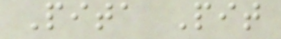Pita Pit
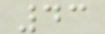43
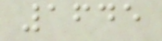1645
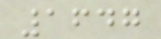1647
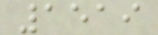1519
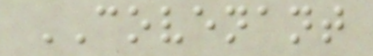COVENANT
